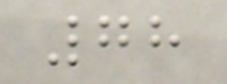78
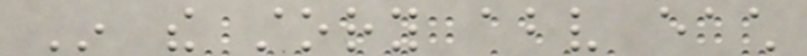In the story above each
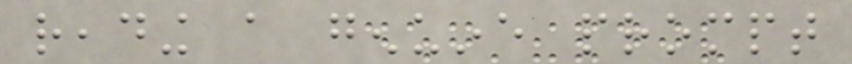reading a genuine prompt
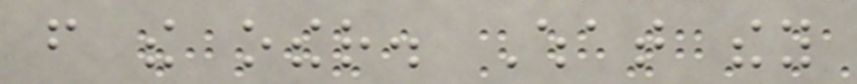from the other. What they
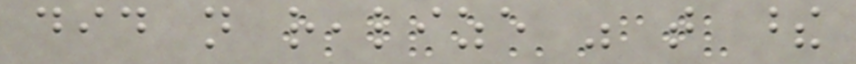did not realize was that these
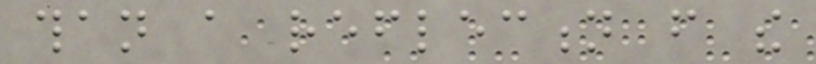than a reflection from the
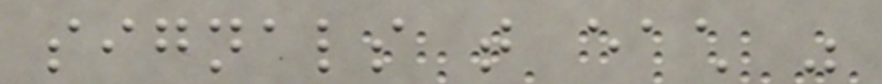signals that each was
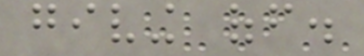giving off.
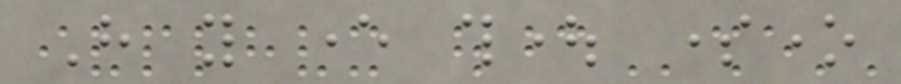Have you ever thought someone
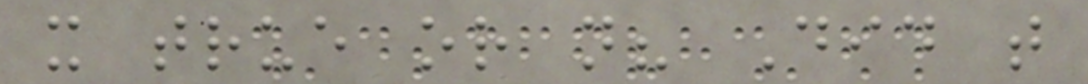it true or not? Did that
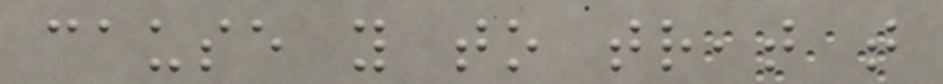cause you to treat that
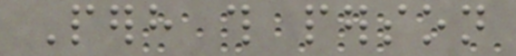Perhaps this person
